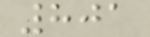801
